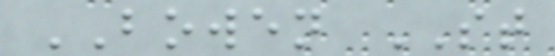BOWEN ST
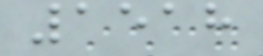1518
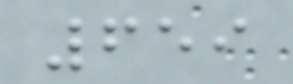659
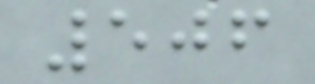506
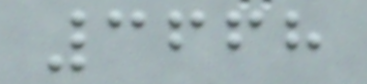3668
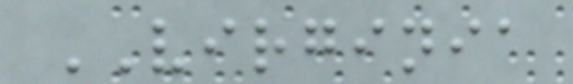VIRGINIA
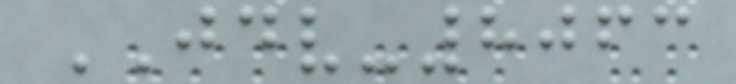JDV-8063
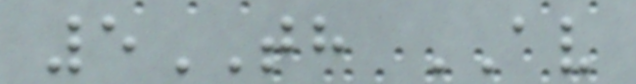5TH AV
